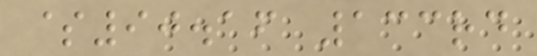$90.16 133rd
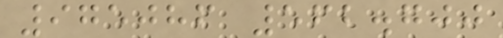975086 562.700
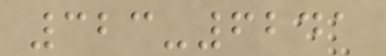323-6241
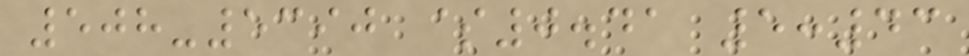508-5390 $0.41 5:43
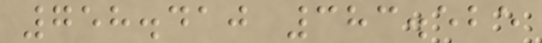758.410 383.525
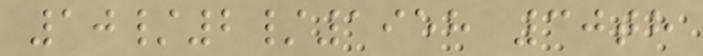10/2/1958 30th
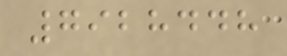7928448
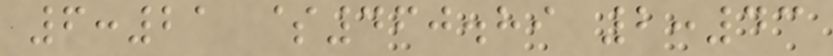6:21 $460.89 2:43
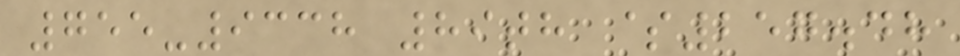755-9338 89th $257.48
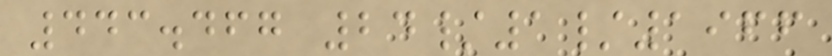443.467 24/1/1966
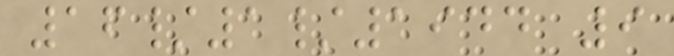16/1/1944 9
